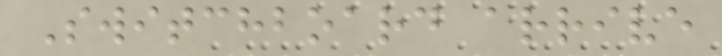Switchboard arrive
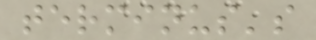terminus's
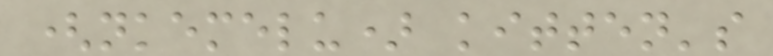(nkemelu) kitten's
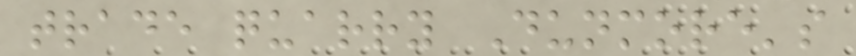trade quarry Dunmore's
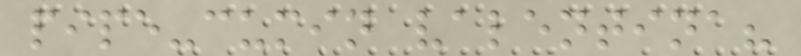pipe-cumin valentina?
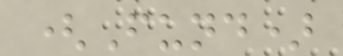(Fund)
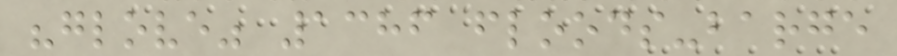"glove" 1386 floods-barge
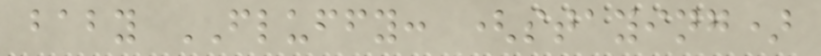baby FLUFFY: (staying)
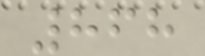868
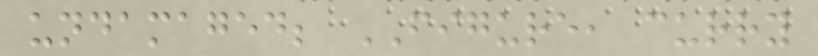undamaged; FIGURE, curry
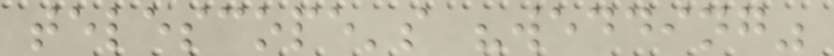telescope's "wedding"
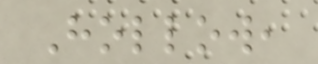Hollow,
